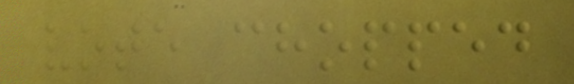vote chopped
